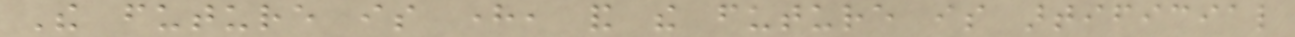The future is here, and the future is artificial
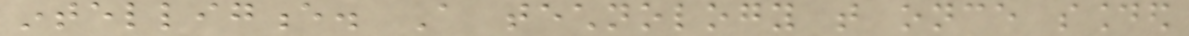intelligence. A technology that once sounded
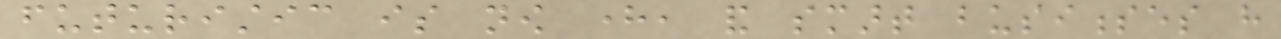futuristic is now here, and smart businesses have
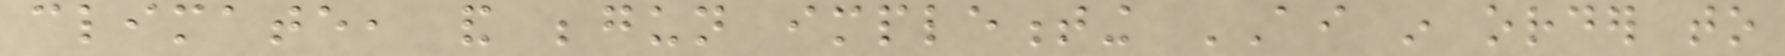climate, and begun implementing AI in order to
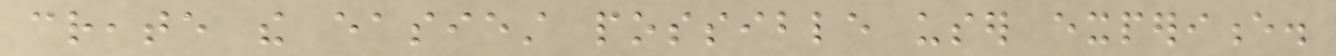create the easiest possible user experience.
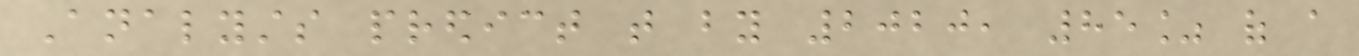Analysts predict that by 2020, 85% of a
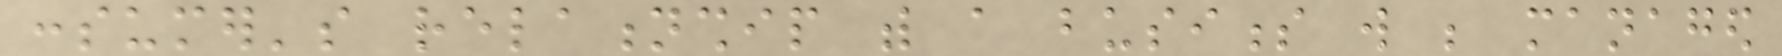consumer's relationship with a business will be managed
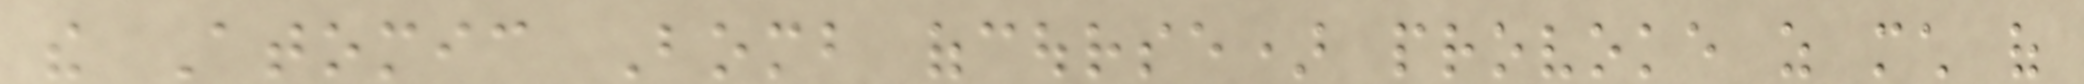the Atomic Bomb ofcourse) provoke as much of
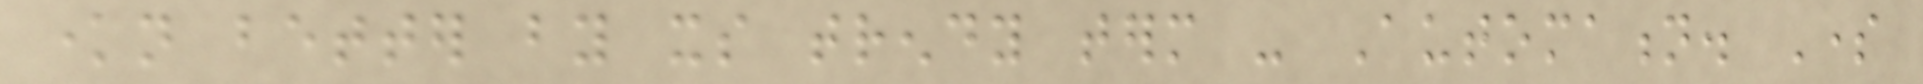known better by its trendy term - Automation. Some
